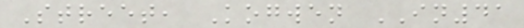Street, Kogwen IN41
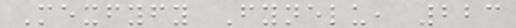Mexfyfy Fynelu, 223
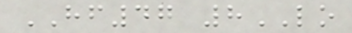HF47 8LO
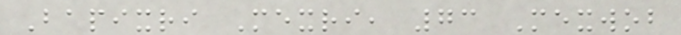Bapixri Mexri, 73 Mexwob
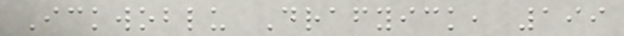Ickwoblu Drafyick, 199
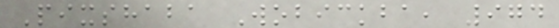Pixshaba Wobickba, 974
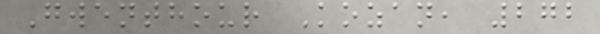Gwenthour Kozan, 272
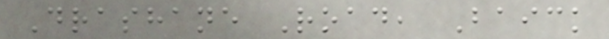Drashane Road, Baick
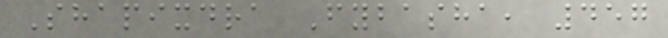Shapixdra Fybasha, 457
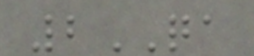2QA
